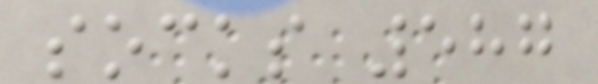socks 587
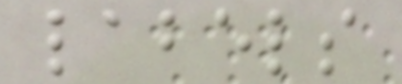labels
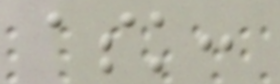ask:
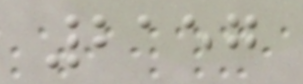2157
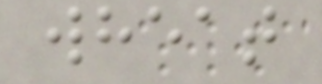wheat
